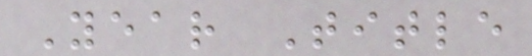Year Title
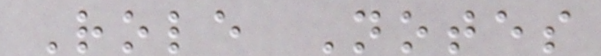Role Notes
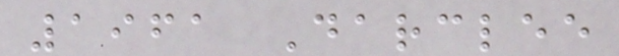1961 Darclee
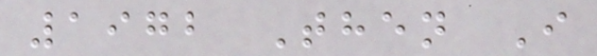1972 Then I
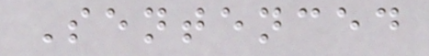Sentenced
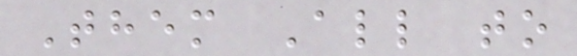Them All to
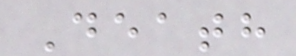Death
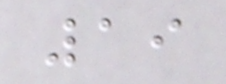19
